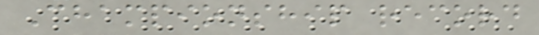Championship record
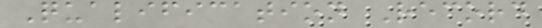Qualification Record
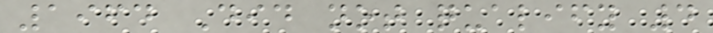1964 Did not qualify 4
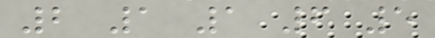2 1 1 6 5
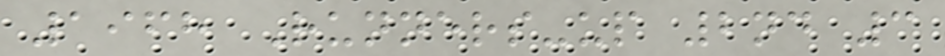1968 Runners-up 2nd 3
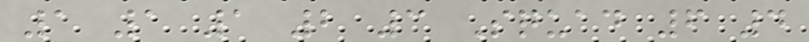1 1 1 2 3 Squad 6 4
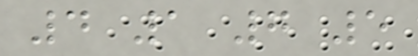4 1 7 5
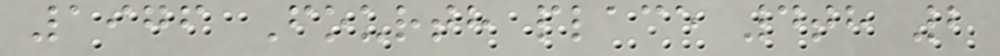1976 Fourth place 4th 2
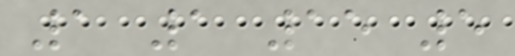1 1 15 5
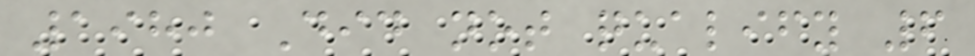1980 Did not qualify 6
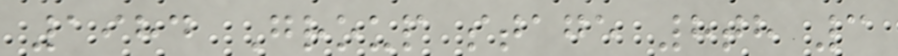1984 Group stage 8th 3
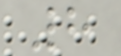8
